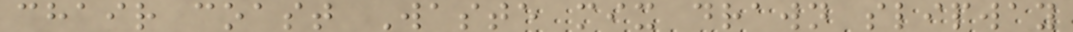chair coast Waste mix drawn slipway
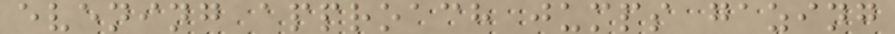evening approach jumps gazing
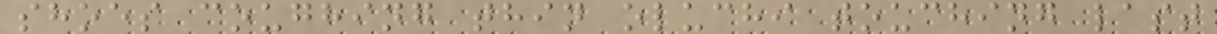shoes coughing thin oluchi touching last
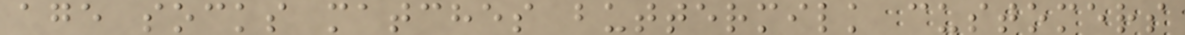age socks matches buttermilk customers
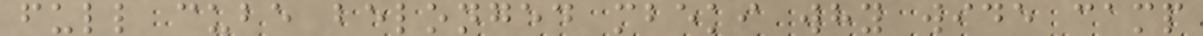full cube belonged mbeki why wide camp
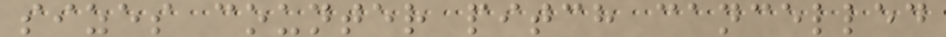sizes counter pitch cancelled
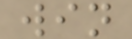win
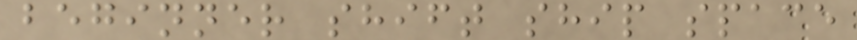beginner shift ship space
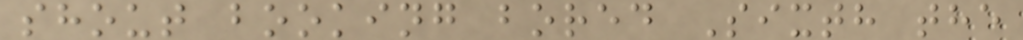shout booking bored Sixth the
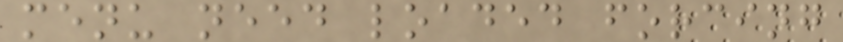menu need loaded forcing
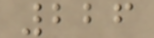226
